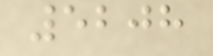5208
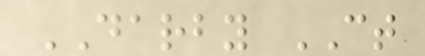DARBY CT
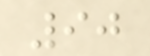90
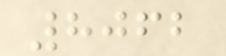8062
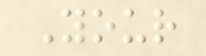Your
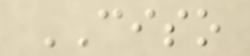CISO
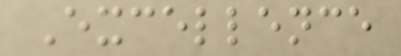Excellence
